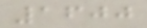1600
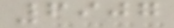6907
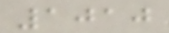1010
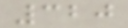320
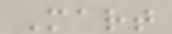Mart
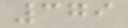379
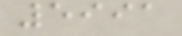5991
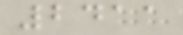2411
